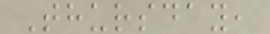Thursday,
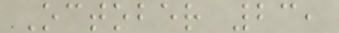October 23,
